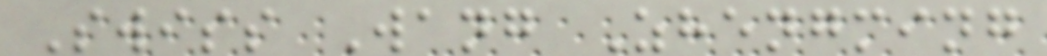Swiss Wang Zhengming
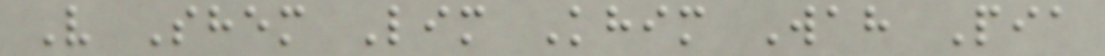V Shem Lim Khim Wah Pia
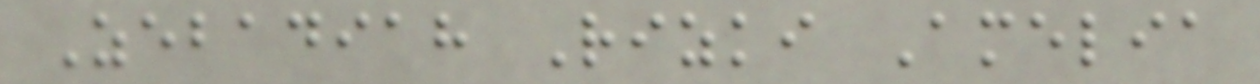Zebadiah Rizki Amelia
